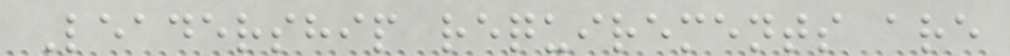Leadership requirements are
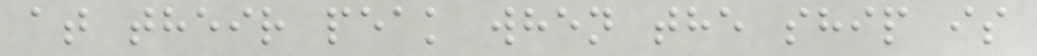at their peak when the ship is
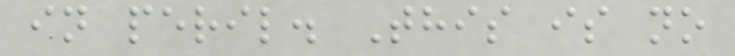in peril. This is no
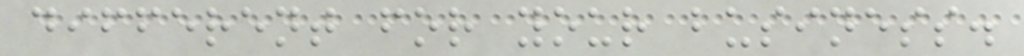different for your business.
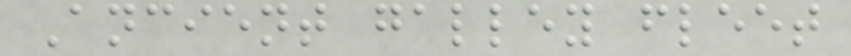Ancient galley fleet
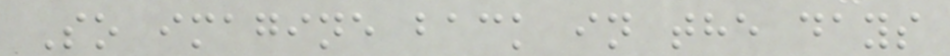So imagine back in the days
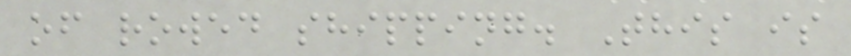of rowed shipping. This is
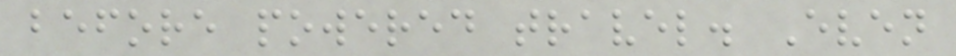before powered travel. Even
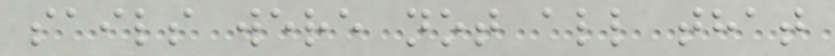sails were not all that
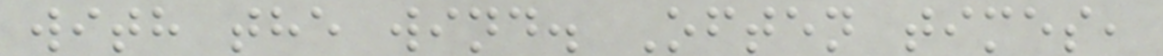with the wind. Often times,
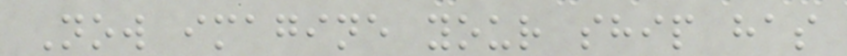Now imagine your ship has
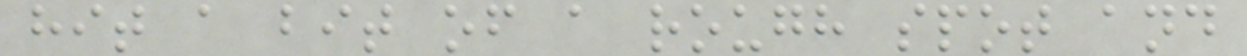hit a bit of a rough spot and
